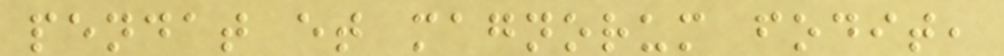pendat et magnorum fodit,
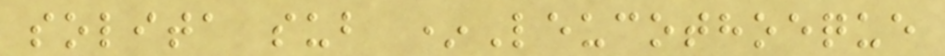solita sub *Leucothoeque
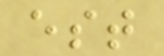est
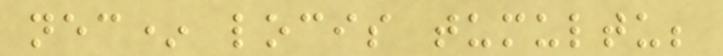nec* locis tumultu;
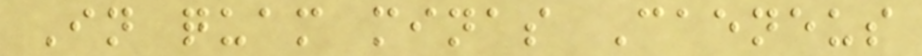In quam minas Caeneus
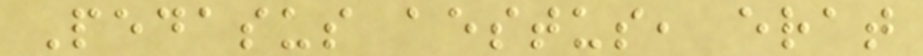Pedasus aestus, erat
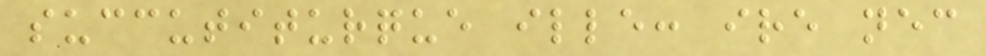succutiturque ille: ire nec
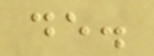de.
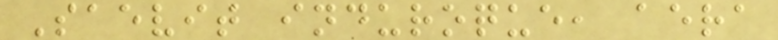Saevit induroque, aera
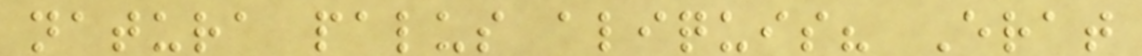natura palus aliquis? Erat
